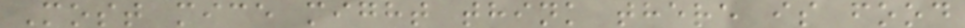Most mice might think there is food
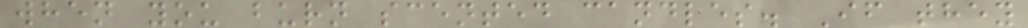when you burn scented candles. If they
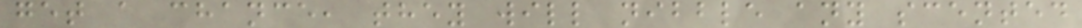get a chance, they will nibble any scented
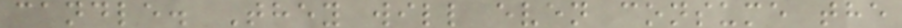candle. They will even consume the
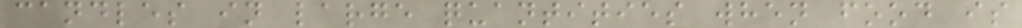candles in large quantities when food is
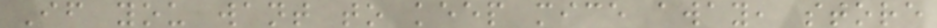If you want to keep mice away, store
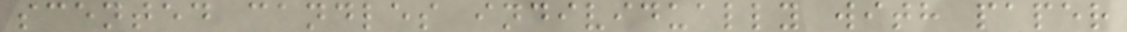scented candles individually with paper
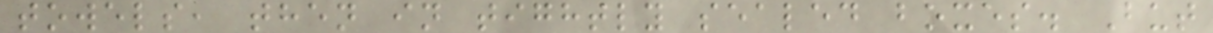towels, then in tightly sealed boxes. But
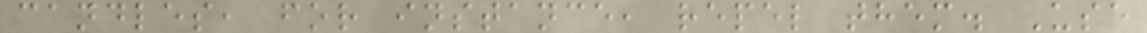candles, for instance, repel them. Use
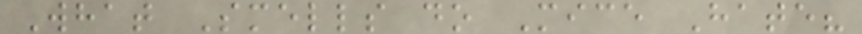What Smells do Mice Hate?
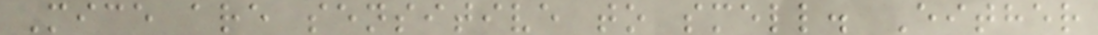Mice are sensitive to smell. Either
